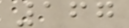167
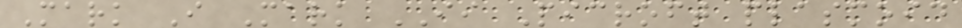Mark I Mark II Picroft plasmoid
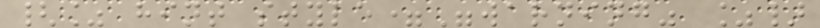{% hint style="warning" %}
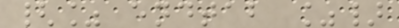{% endtab %}
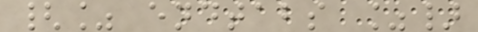{% endtabs %}
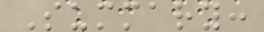Summary:
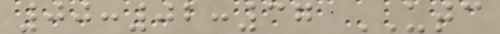00:02:37 UTC
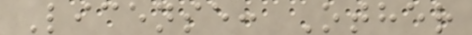License: Other
